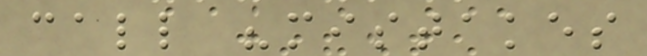call "mistakes
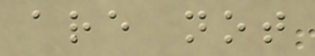are not
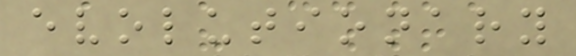evolutionary
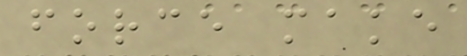force make
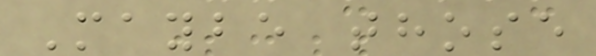Maybe those
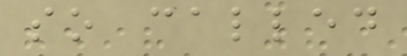so called
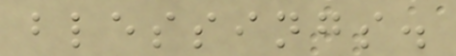blessings.
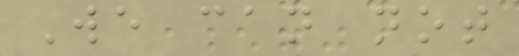We can not
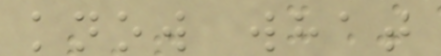know what
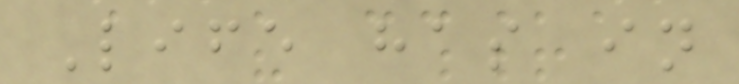Life has in
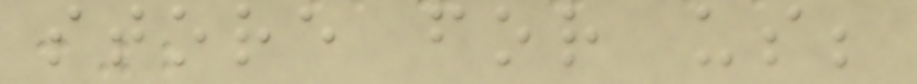store for us;
